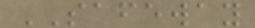SAFEWAY
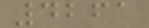4261
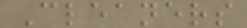Cleaners
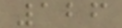126
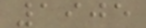1905
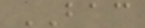BAC
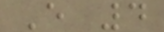E 4
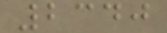2340
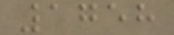1758
